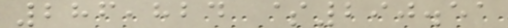286,824 $290.51
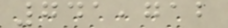741,712
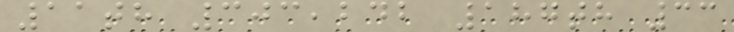11th 303,242 187th 33
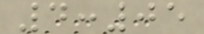4:05
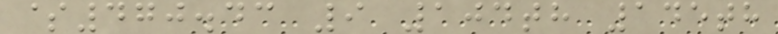$470.43 9 104th 145th
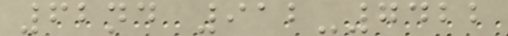62nd 912-7422
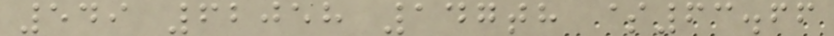549 62058 147th $63.66
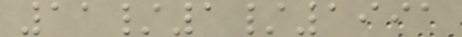11/1/1991
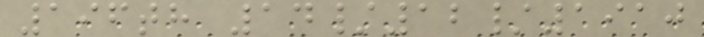196th 14/12/1910
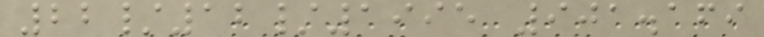22/12/1995 901.169
